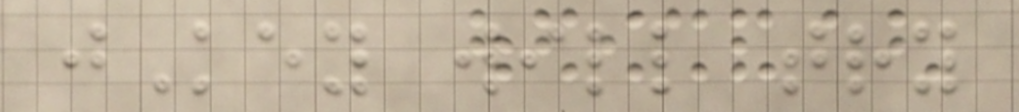jKey will try
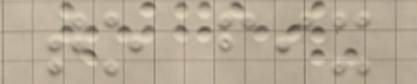to fix
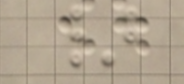}
